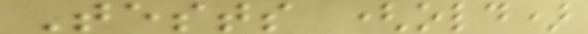Tests (old)
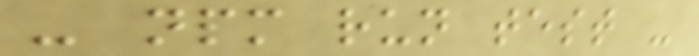- npm run test -
